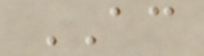AC
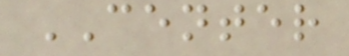CENTER
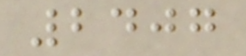2407
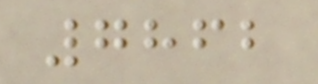7862
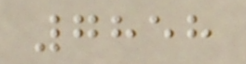7858
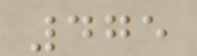475
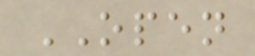OPEN
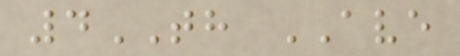4TH AVE
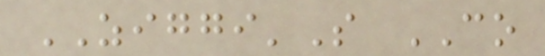ZIGGI'S CO
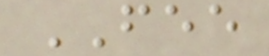FEE
